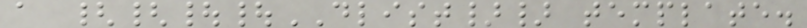a {{||DLIST}} template.
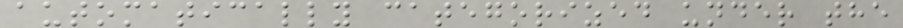automatically categorized under the
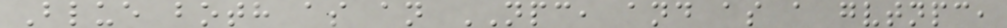Blue both as an NPC, and as a gvtnpc,
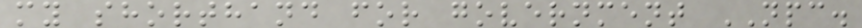my shorthand for government NPC.
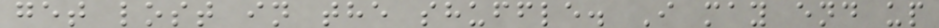get lost in the shuffle. I may end up
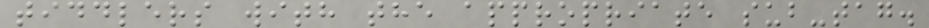tiddlers with the appropriate sub-tag.
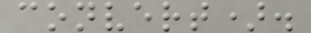convert).
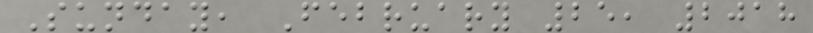Sunday, February 25, 2018
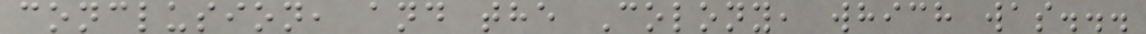conclusion, and the Colony, which was...
